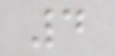4
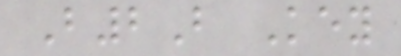B2B Key
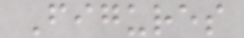Figures
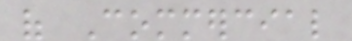of Commercial
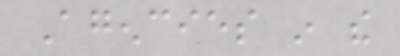Agencies in the
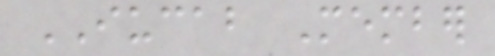IUCAB Member
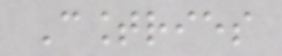Countries
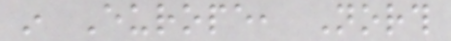in Europe, North
